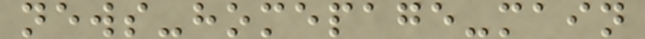news-homepage-main
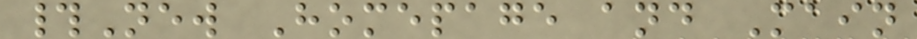#New Homepage and Main
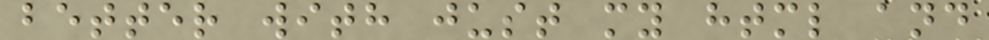better with just my html and
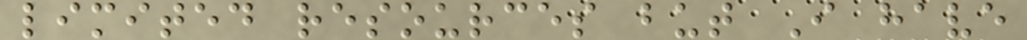limited resources but I have
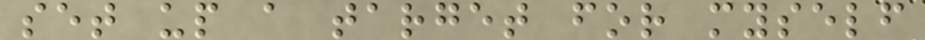set up a target for myself
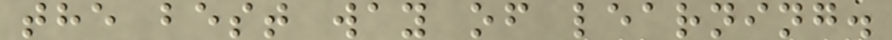the best way of learning.
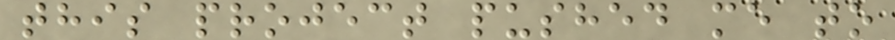this project pushed me to
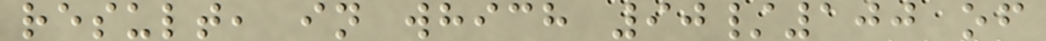result, in which 90/100 of
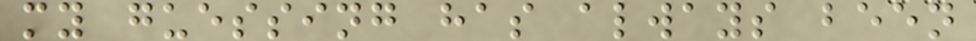my guessing has always been
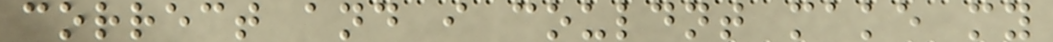correct and i couldnt make my
